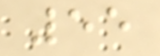55
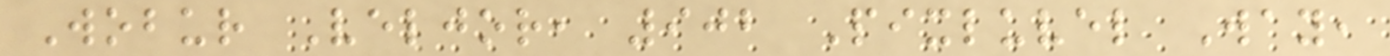Wobur Veljor, 902 Pixluvel Way,
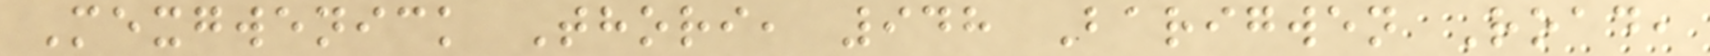Mexgwenick Thori, 948 Barigwen Road,
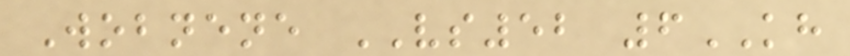Wobnene VS52 6KH
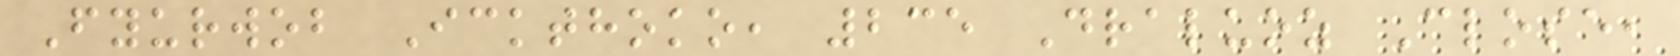Fyurwob Ickthoko, 235 Draluoz Close,
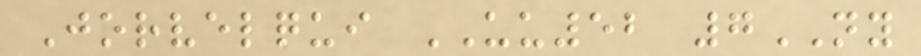Jorvelqui UU52 7NY
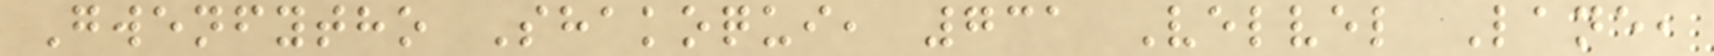Gwenfytho Shakoqui, 731 Velvel Lane,
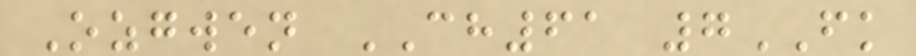Ozgwen CH61 7FK
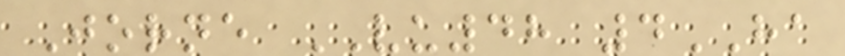Jorne VU48 4HA
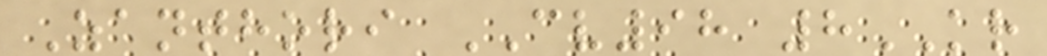Zanthori CV98 8KR
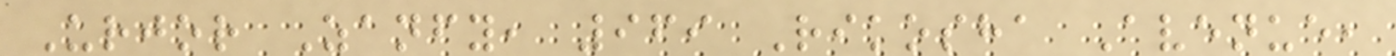Urjor Zanfy, 969 Rikosha Avenue,
